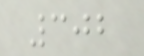302
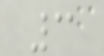3
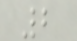2
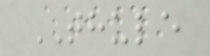THULE
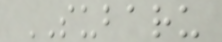SUBARU
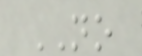NO
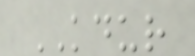KDUR
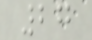27
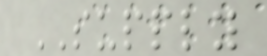SUPPLY
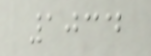1034
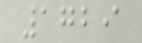1729
